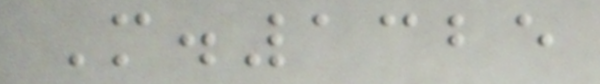M.1325
